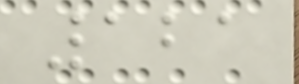121
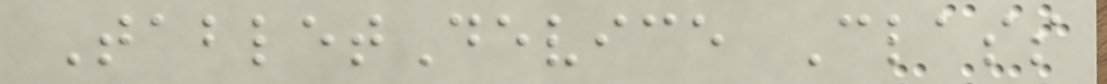TabletDevice Class
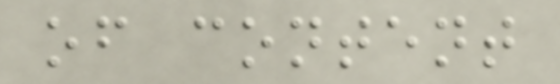of content
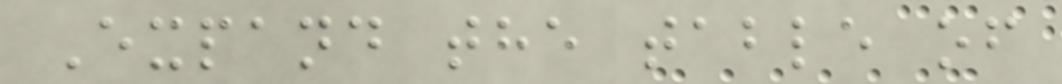Expand the table of
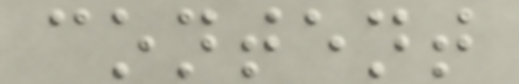content
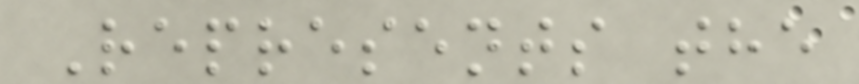Represents the
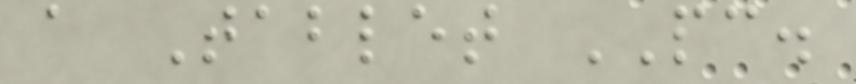a Tablet PC.
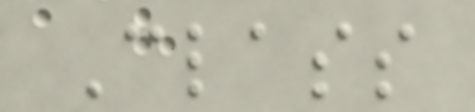Class
